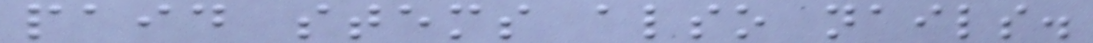paid stems also nails.
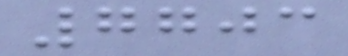7703
